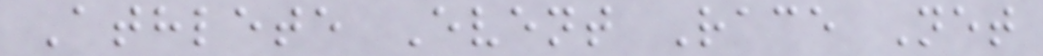Athlete Event Race Net
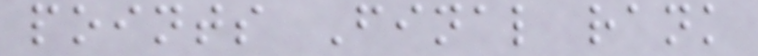points Final rank
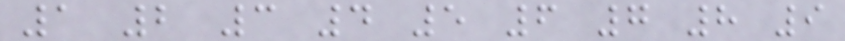1 2 3 4 5 6 7 8 9
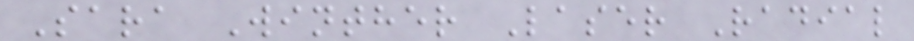Sara Winther Laser Radial
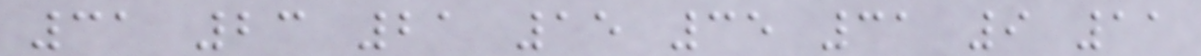31 23 21 15 35 31 9 11
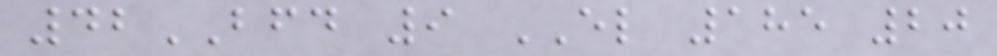42BFD 9 EL 185 20
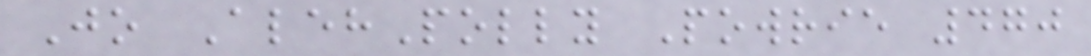Jo AlehPolly Powrie 470
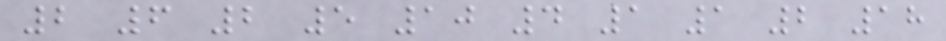2 6 2 5 10 4 1 1 2 18
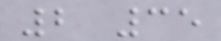2 35
